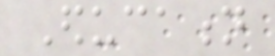Education
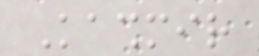Kashmir
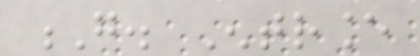G. Entrance
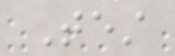Test
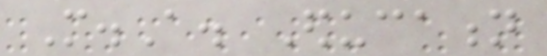M.A. Education
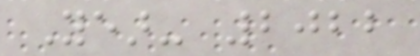Year- 2022
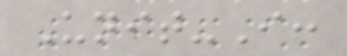Unit-I:
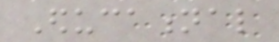Educational
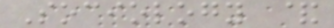Sociology &
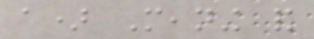a) Meaning and
